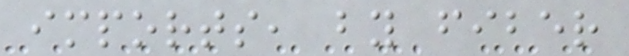imports, by fiber
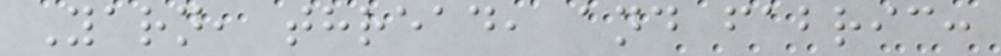Yarn, thread, and fabric:
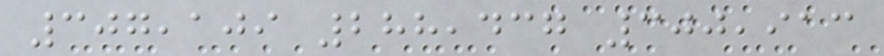307,109 288,437 300,913
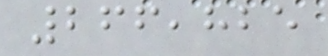266,825
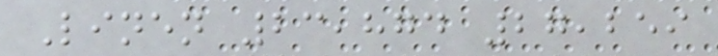Linen 23,874 27,259
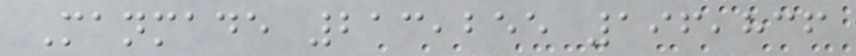Manmade 213,255 196,836
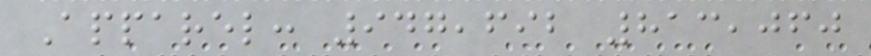Apparel: 947,692 813,060
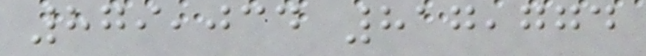879,034 817,774
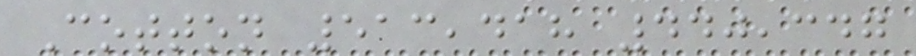Cotton 513,418 440,347
